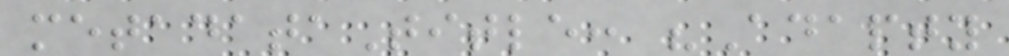metadataTitle: "Adapty
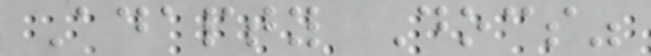Adapty Docs"
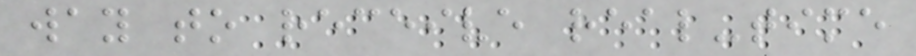way to receive real-time
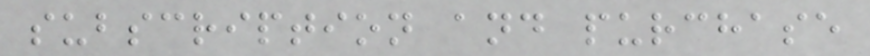subscription and purchase
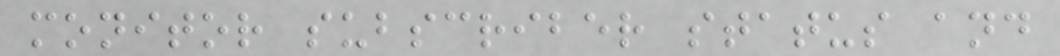monitor subscriber status and
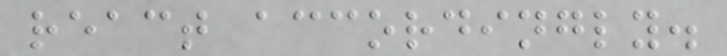react accordingly.
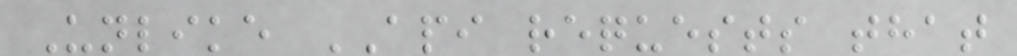Unlike API requests that
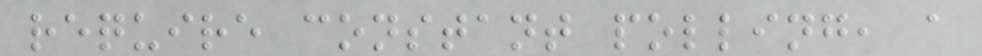require constant polling, a
